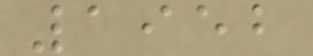1952
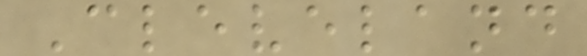Cleveland
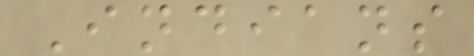Indians
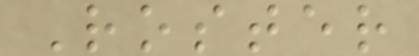Roster
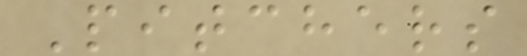Pitchers
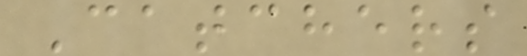Catchers
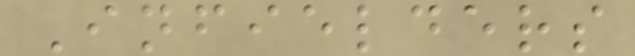Infielders
